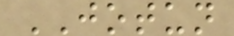JOTUN
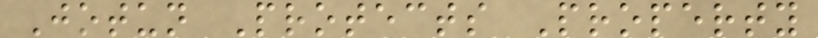Jotun Protects Property
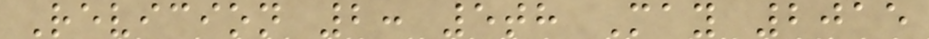Revicion 2: 5th May 2015
